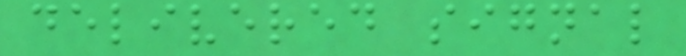delivered signal
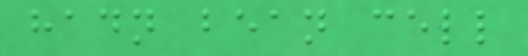hadn bean cell
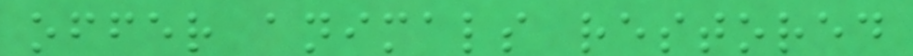offer animals restored
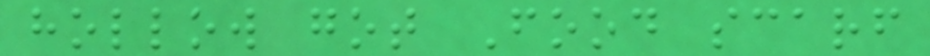hollow got Food scarf
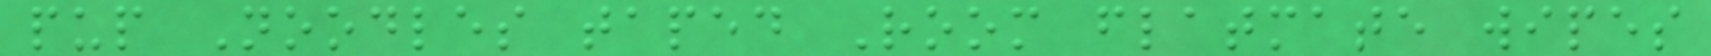pup Noodles taped Room flatmate wipes
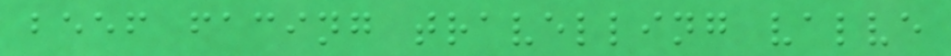beef facing travelling valve
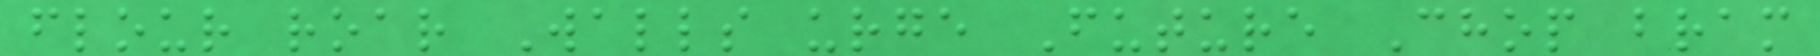flour roar Walls urge Future Chop bram
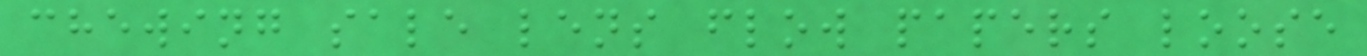chewing sale lens flow papers loose
